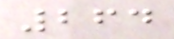264
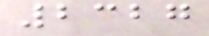2327
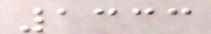1333
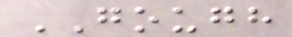GOUGH
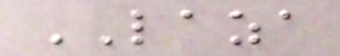LAZA
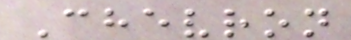Chevron
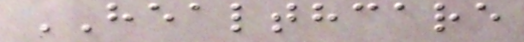HEALTHCARE
